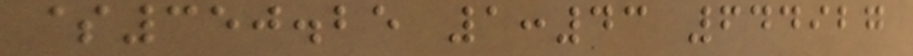$350.25 1:43 644927
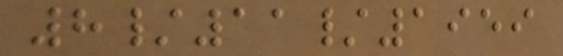8/11/1959
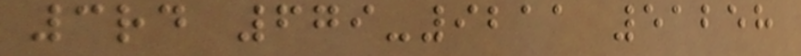3rd 679-9211 51258
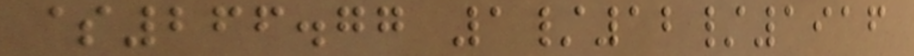$266.77 1/12/1916
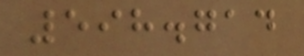598.714
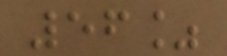56%
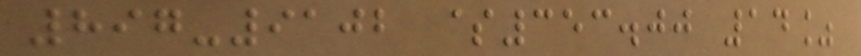897-9102 $353.00 14%
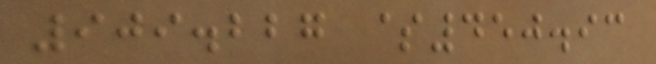909.227 $450.93
